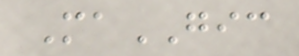MaGIC
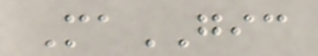MaGIC
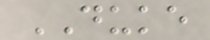DUKE
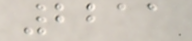2211
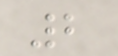2
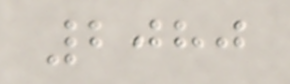2080
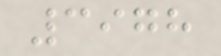3978
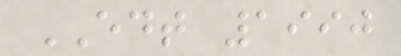EDT 1990
